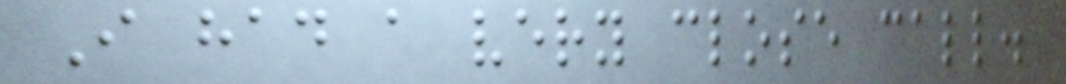I had a very close call.
